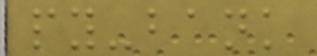py-bank
